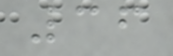36
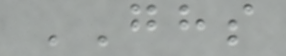GHS
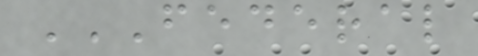FEDERAL
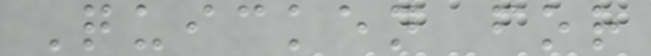Quicken for
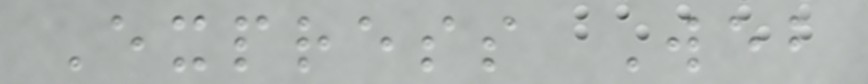Express Web
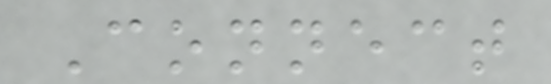Connect
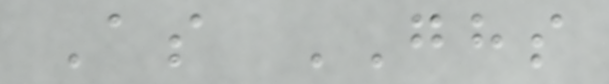As GHS
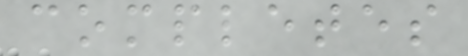completes
